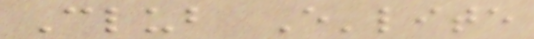Club E'lite
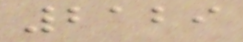2129
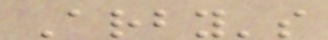Arby's
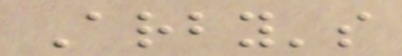Arby's
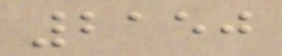2150
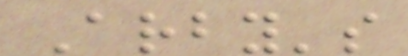Arby's
